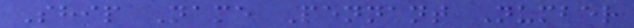Ship Name Pennant Number
